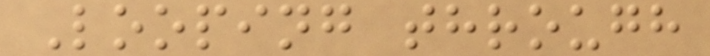Looping through
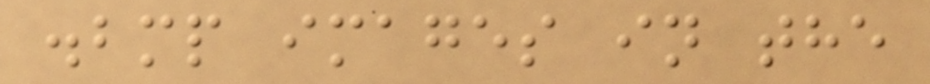.bmp images in the
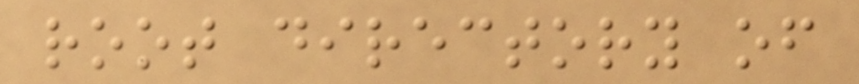root directory of
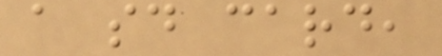a sd card,
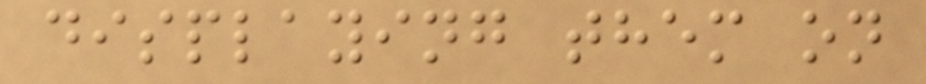displaying them on
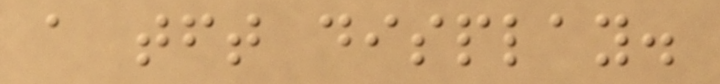a tft display.
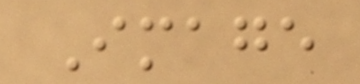Image
